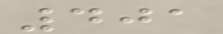401
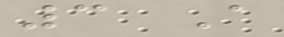3 A
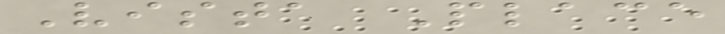Vista Place
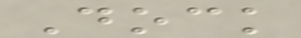Dock
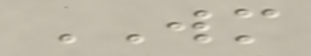WM
